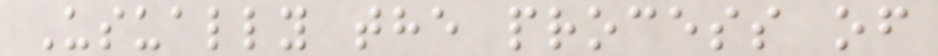Usually the process of
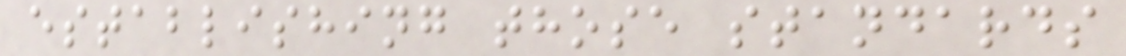establishing those standards
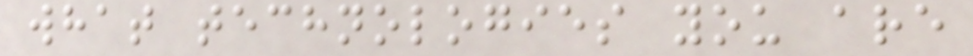what technologies you are
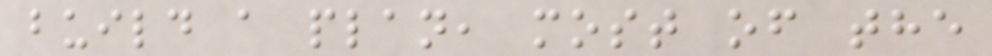build a plan, most of the
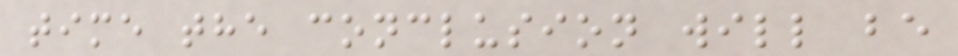time the conclusion will be
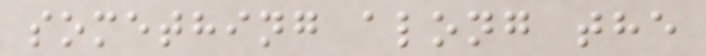something along the
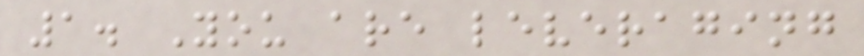1. You are leveraging
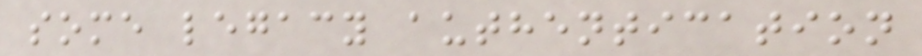some legacy authentication
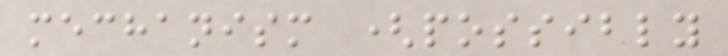mechanism (possibly
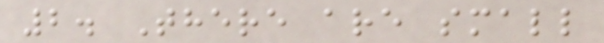2. There are small
